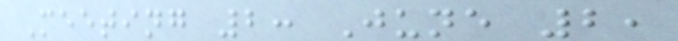Meeting 2: June 2,
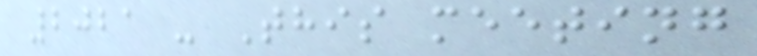2021 - This meeting
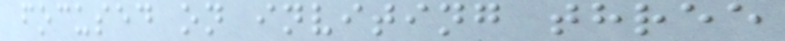focused on inviting three
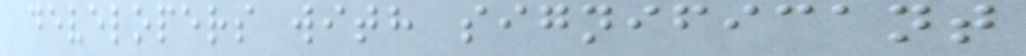developers with significant
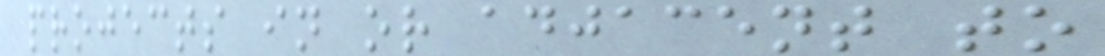projects in or adjacent to
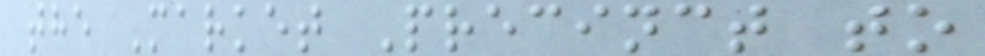the Market Precinct to
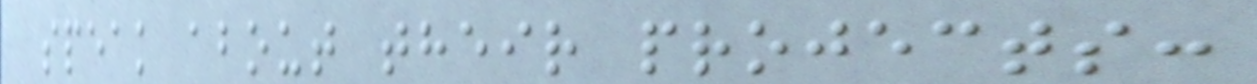speak about their projects:
